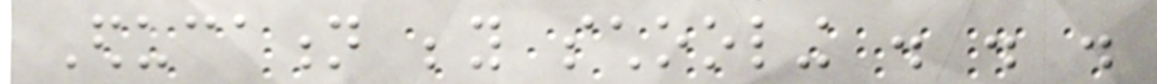Education beyond schooling . . .
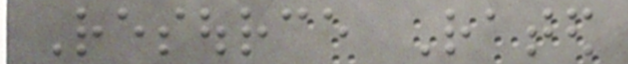Resource Rated
